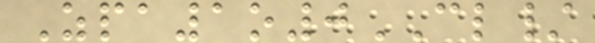Zpa1o0CL/
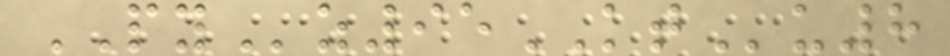PYz95KTu8
